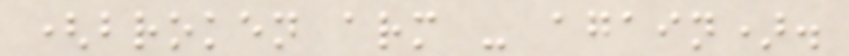(broken arm - again).
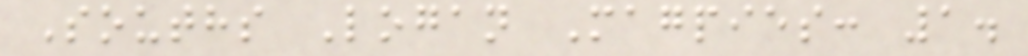Souths Logan Magpies: 1.
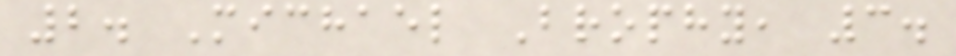2. Michael Brophy, 3.
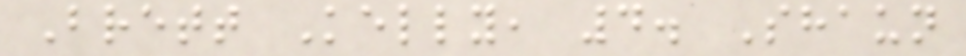Brett Kelly, 4. Shaun
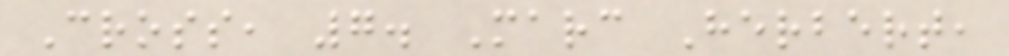Cross, 7. Marc Herbert,
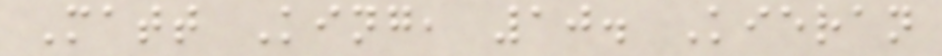Matt King, 10. Kieran
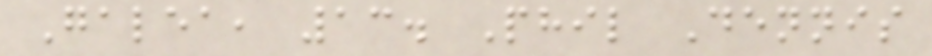Galea, 13. Phil Dennis
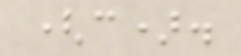(c).
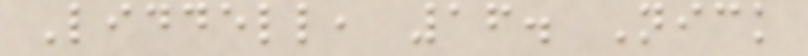Liddell, 16. Nick
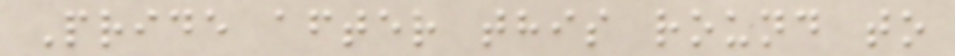Pride after this round to
